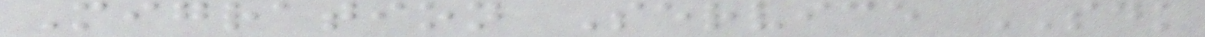Migration Service SDK
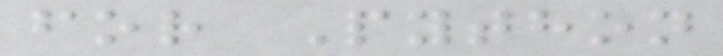for Python
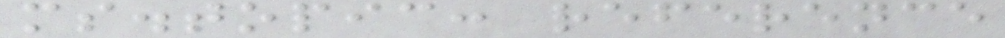ms.topic: reference
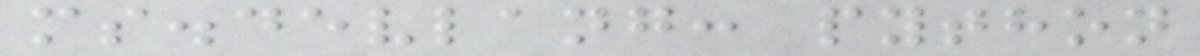ms.devlang: python
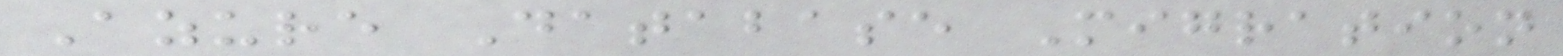Azure Database Migration
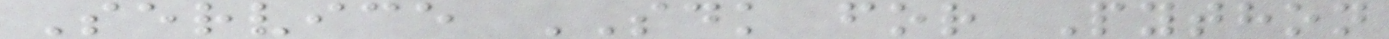Service SDK for Python
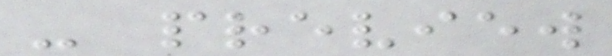- preview
